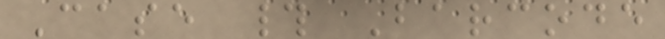Case # Barcode
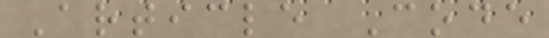Article Code
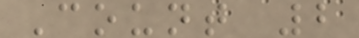Count 2
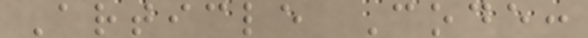Article Code:
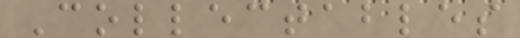Collectables
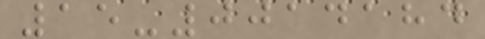15-0014184
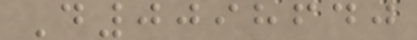D0098640
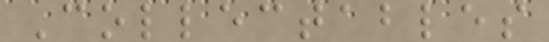Collectables
